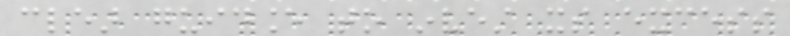clear guidance to invest its excess
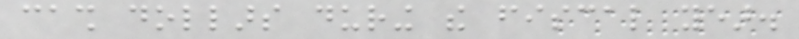cash dollars during the fiscal year.
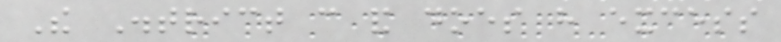The District can and does have excess
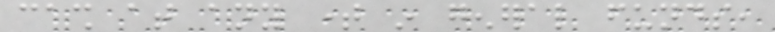cash at any time in general funds,
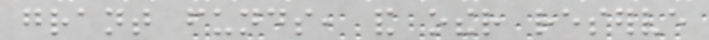grant funds, and other reserve
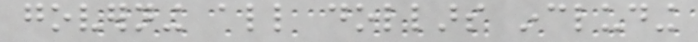governing all dollars including
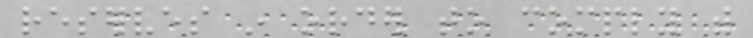reserves in order to comply with
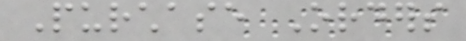Purchase Orders
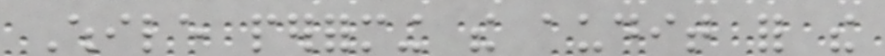While performing the audit for the
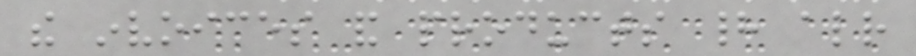the invoices and products had already
